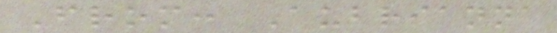From: Aubrianna
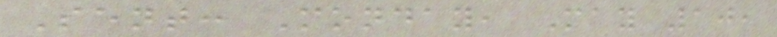Sent: Monday, May 10,
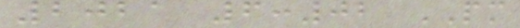2021 6:02 PM
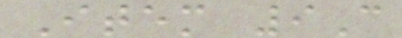Item 9C
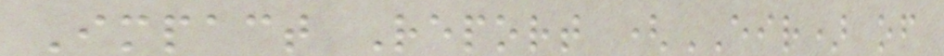Impact Report (EIR) of
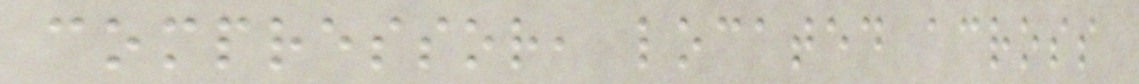compressor, located across
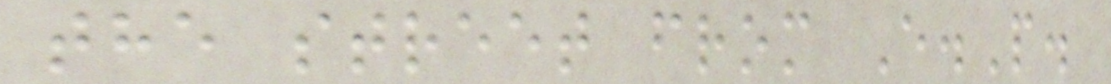the street from E.P.
